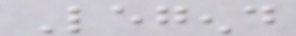Legend
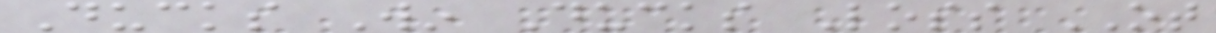Ducks Win Ducks Loss OT
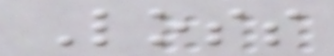Loss
